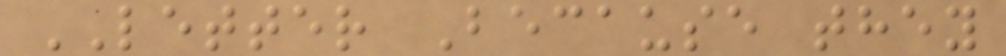LETTER Because they
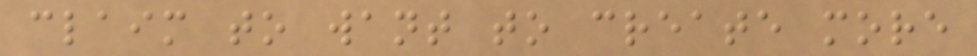claim to want to create more
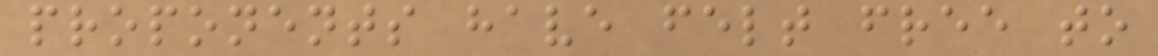proponents have felt free to
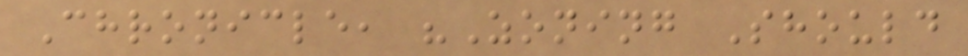Chronicle, "Zoning Should
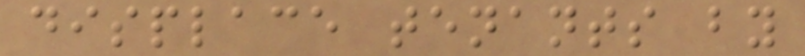displace tenants by
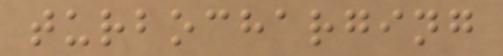turbocharging
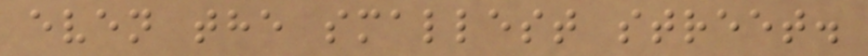even the smallest street.
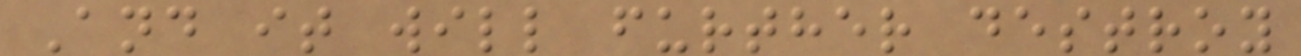And it will further destroy
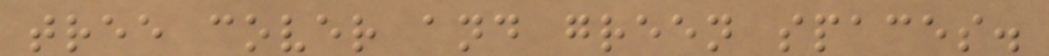tree cover and green spaces.
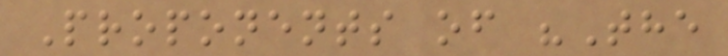Proponents of "The
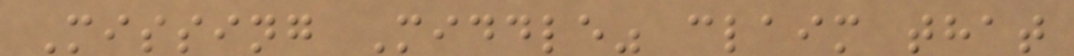Missing Middle" claim that
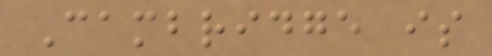Cambridge is
